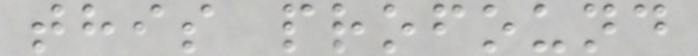this profound
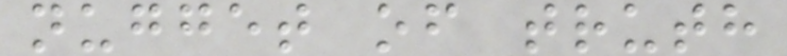nugget of truth
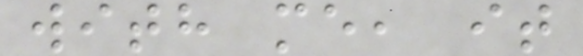with me, it
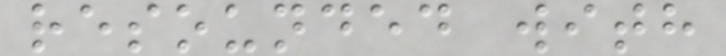resounded with
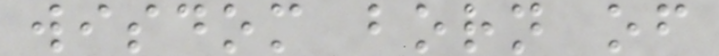wisdom born of
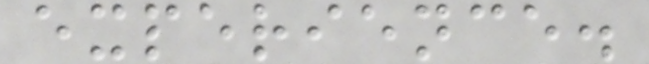experience.
